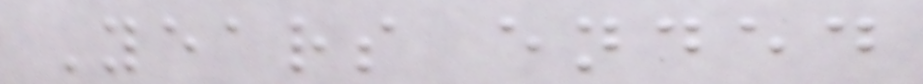Years ended
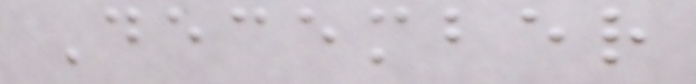December
